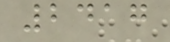2417
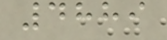4889
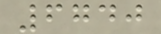6740
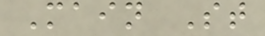Main St
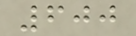600
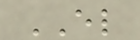EL
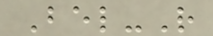Bel-R
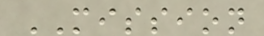MISSION
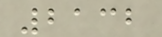2132
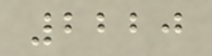2220
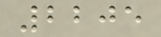2205
